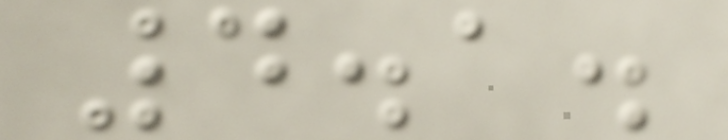4.1.
